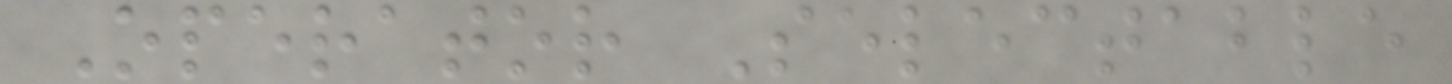Operator Selectable
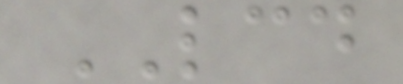LCD
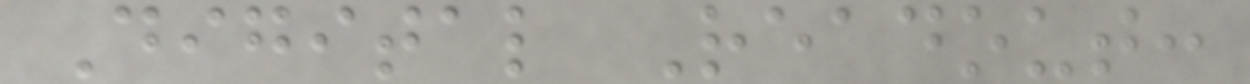Digital Readout:
